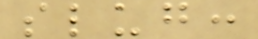slug:
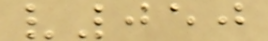v050
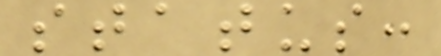status:
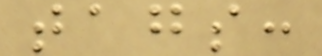tags:
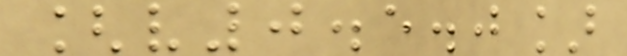[v0.5.0]
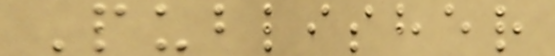Publisher
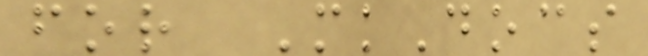for MkDocs
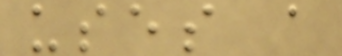uses a
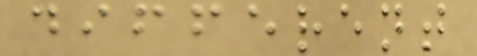different
